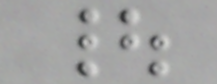|
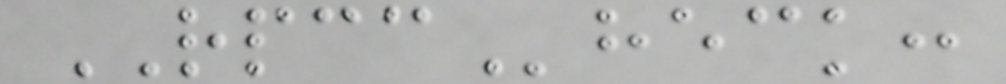RPCCheck:
